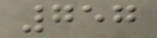757
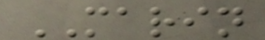MARIN
